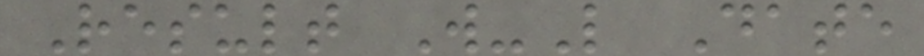Result W-L Date
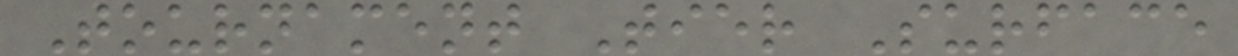Tournament Tier Surface
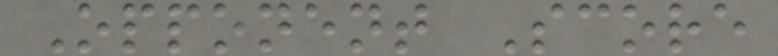Opponent Score
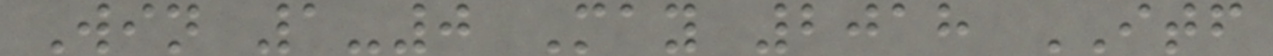Win 1-0 May 2018 ITF
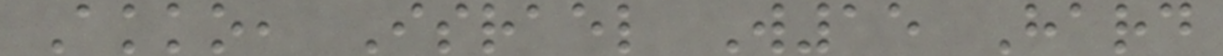Akko, Israel W15 Hard
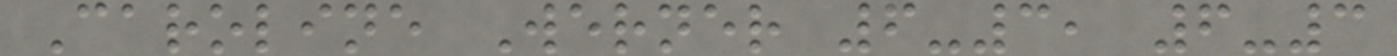Caroline Werner 6-3, 6-3
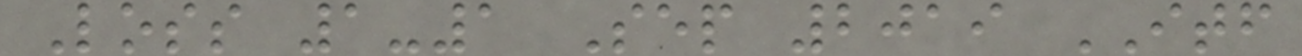Loss 1-1 Sep 2019 ITF
